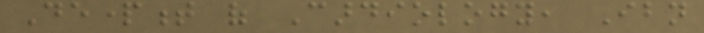Department of Cardiology, Ibn
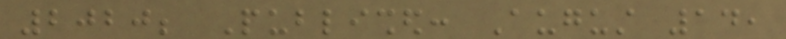2020; Published: August 14,
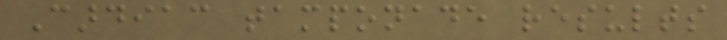Cardiac tamponade results
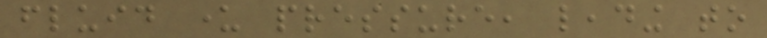fluid under pressure, leading to
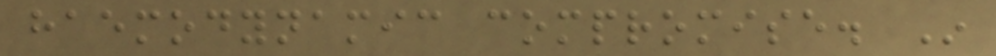haemodynamic compromise. In
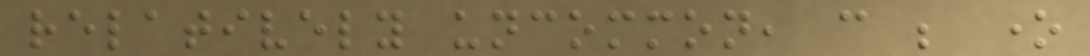relatively uncommon, can be one
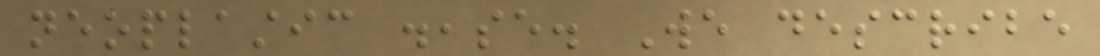neoplastic disease. We describe
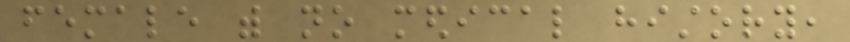female with no medical history,
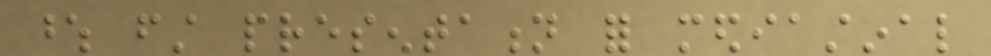whose first presentation for mediastinal
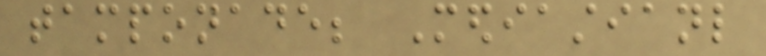tamponade; Mediastianl
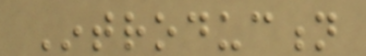Introduction
